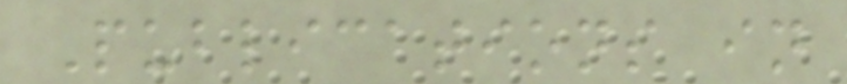Publications in
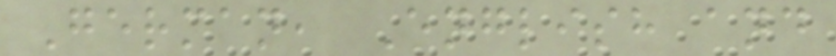German, English and
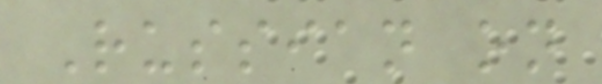Russian on
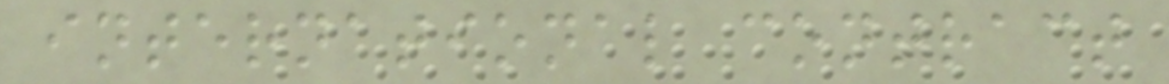international contract
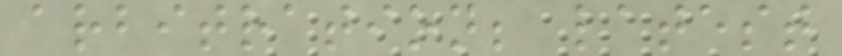arbitration; latest
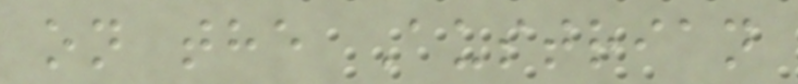on the Austrian
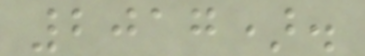2017).
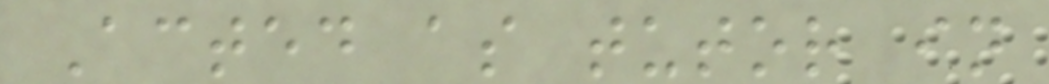Acted as tutor in
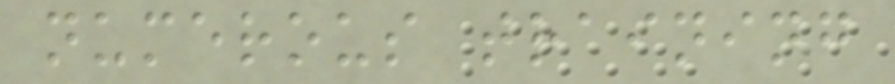numerous training
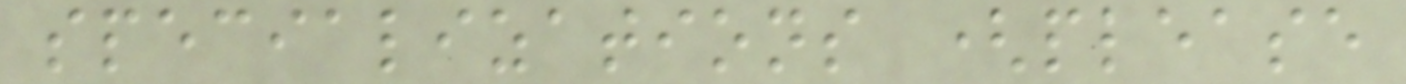specializations (please
